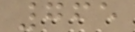765
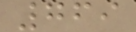769
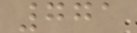771
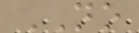NO
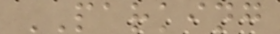PARKING
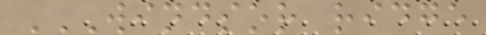WINDSOR RIDGE
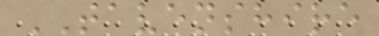TAVENSHIRE
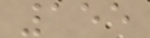155
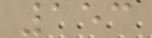153
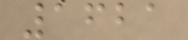1621
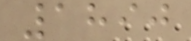1890
